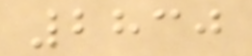2830
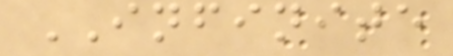INFINITE
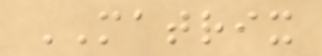MATRIX
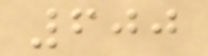600
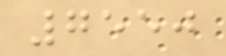7550
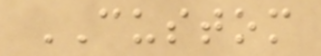CUSTOM
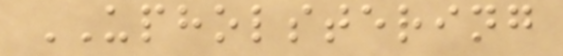UPHOLSTERING
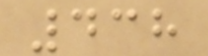438
